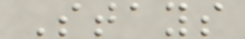Stays
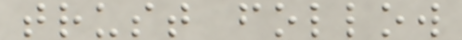trust follow
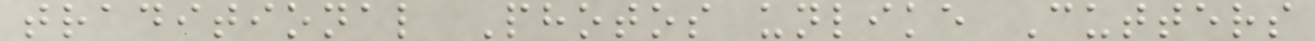traditional Photos unlike Cutters
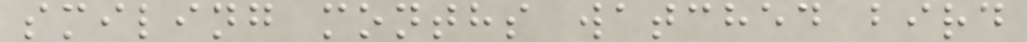smiling months watched bird
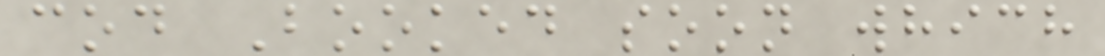cod Booked soon which
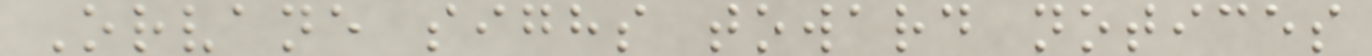Orvane sighs toward notices
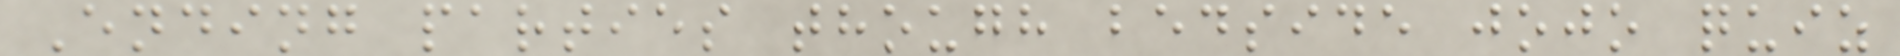Ending parties though bedside jojo quiz
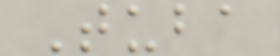Tuba
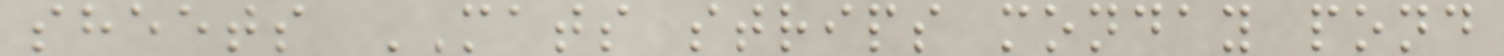sheets MATS strips monday pond
